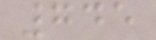745
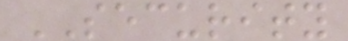SECURITY
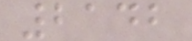2142
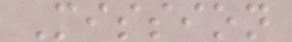Mission
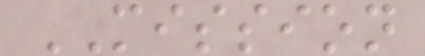MISSION
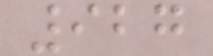927
